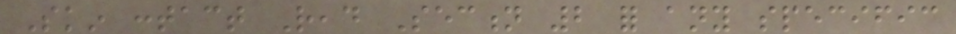Skin contact Read Section 2 for any specific
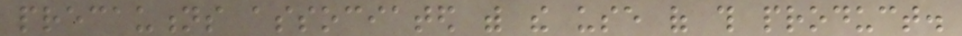precautions associated with the use of this product.
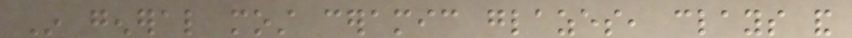In general most ceramic glazes, clays and
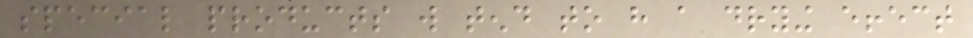special products will tend to have a drying effect
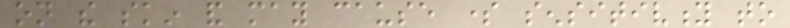on the skin and may cause some sensitivity to
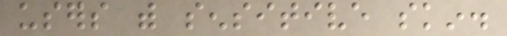users with sensitive skin.
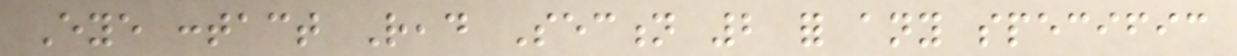Eye contact Read Section 2 for any specific
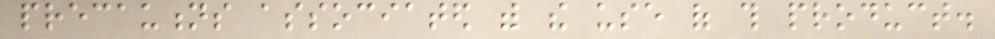precautions associated with the use of this product.
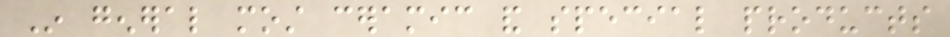In general most ceramic and special products
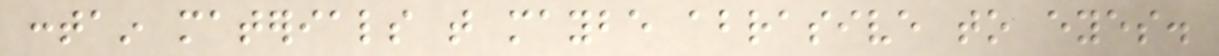contain materials that maybe abrasive to eyes.
